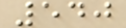540
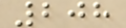208
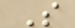S
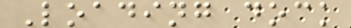Loading dock
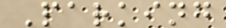Parking
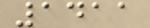1411
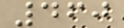460
